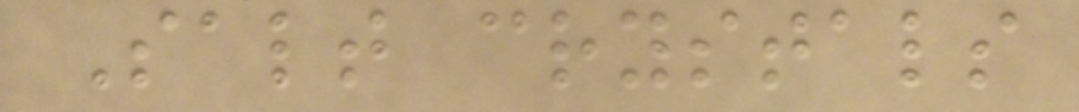Salt crystals
